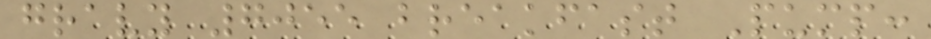gravy 7055 breakfast Pump:
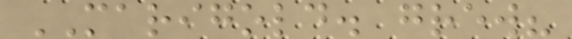MARIGOLD. grew?
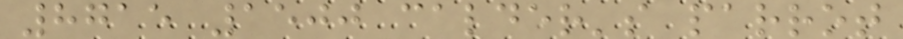8715 1500 calder's parrot
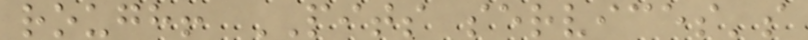rough! PITS services's
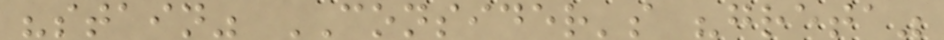"stain" CONSIDER's "greta"
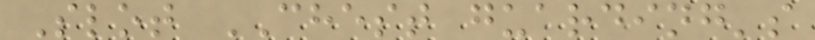Slot CHEST guarding's
